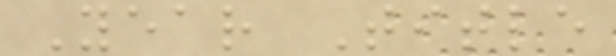Year Title
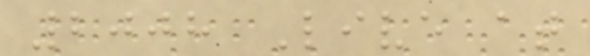2008 Live at
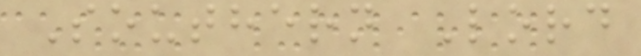Southern Lord
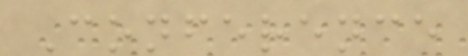Conference
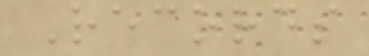Records
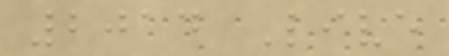2014 Live
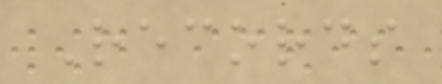Records
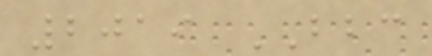2019 BBC
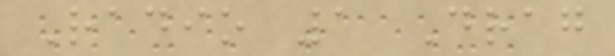Radio 1 Drag
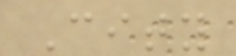City
